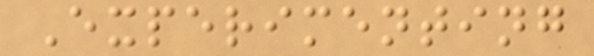Experimenting
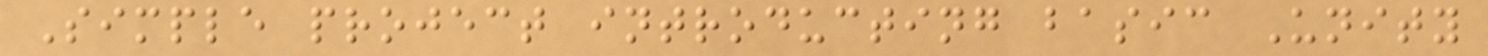Simple project introducting basic Unity
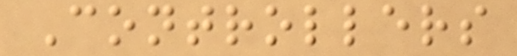Controllers
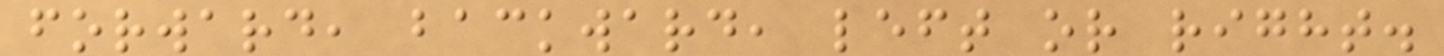forward, backward, left or right.
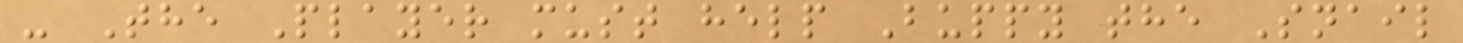- The Player must help Buppy the Snail
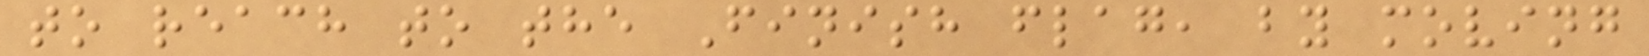to reach to the Finish flag, by moving
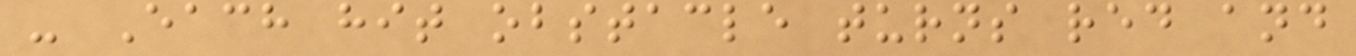- Each hit obstacle turns red and
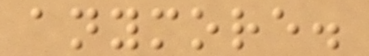anymore.
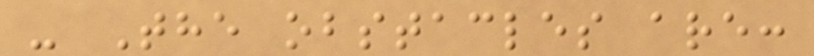- The obstacles are:
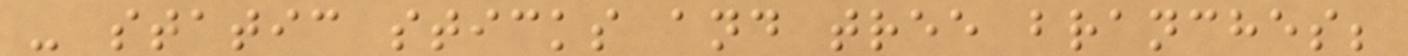- static sticks and tree branches;
